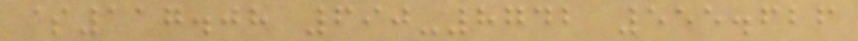$117.08 690-8742 555.626
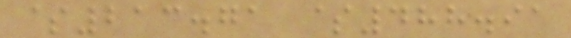$213.71 $488.91
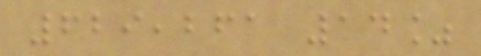629,261 14%
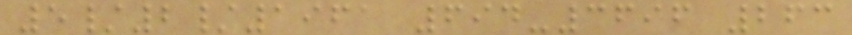5/2/1961 694-3696 263
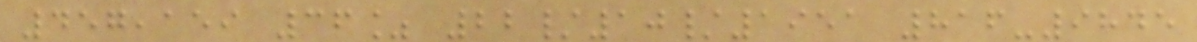457,159 36% 22/10/1951 816-9845
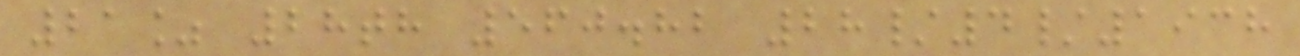21% 28th 560.82 28/4/1938
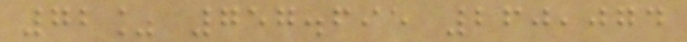72% 757.695 260,074
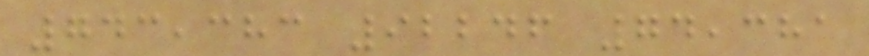743,383 92246 74,381
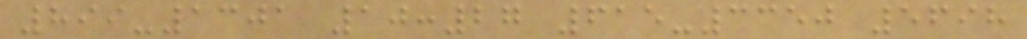899-1301 10:27 615-3350 5698
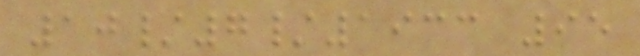10/7/1933 95
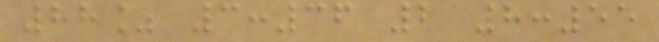88% 3:36 2 8:55
